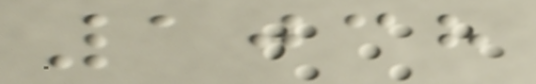1038
